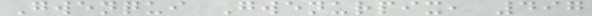Gwenqui Gwenurpix, 497
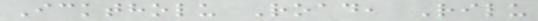Icktholu Road, Rilu
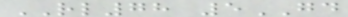RL78 5GD
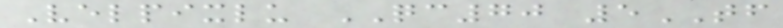Velpixlu QC70 5TF
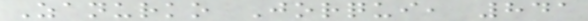Zanurko Jorqui, 841
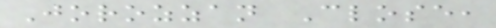Jorozzan Close,
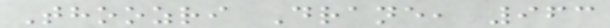Thoozri Drane, 963
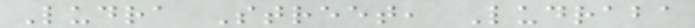Ludra Street, Ludraba
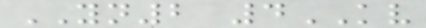YN2 4KV
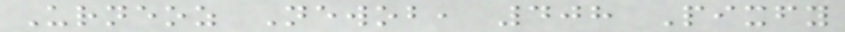Urneoz Newob, 408 Pixfy
